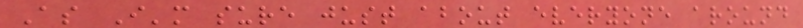As I'm sure just about everyone around
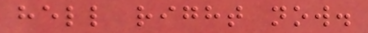hell right now.
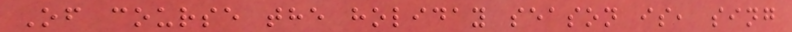Of course the holiday season is, sing
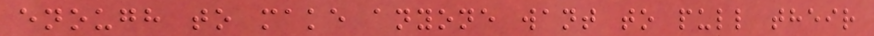enough to make anyone want to pull their
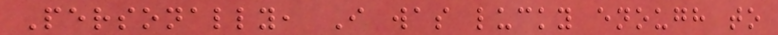Personally, I was lucky enough to
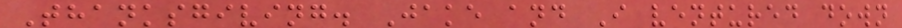Thanksgiving. Jake and I ventured down
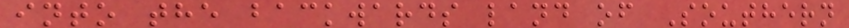into the backwards land of Southern
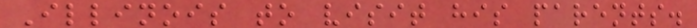Illinois to visit his parents.
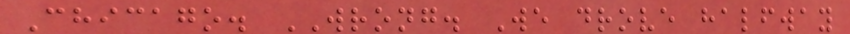Chicago. WRONG. We drove halfway
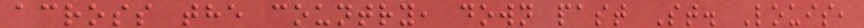across the country, down past St. Louis,
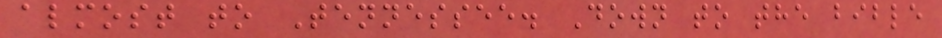almost to Tennessee. Down to the bible
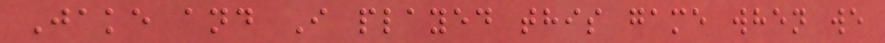Jake and I played this game when we
